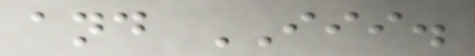and III.
